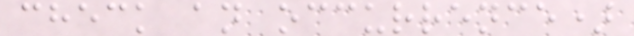check an occurrence)
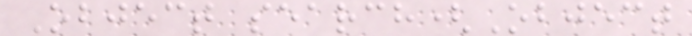Object search(Object
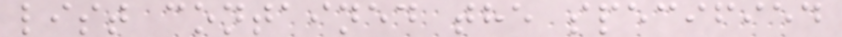list contained the specified
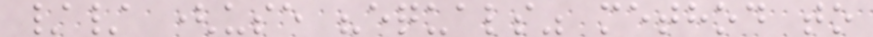// (use "equals" method to
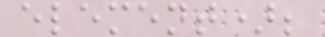element);
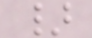}
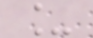_
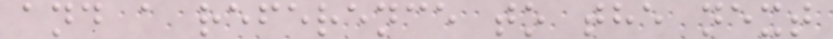and a reference to the next
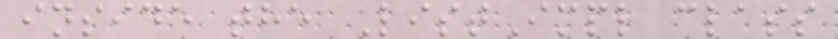inside the ListImpl class
